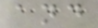and
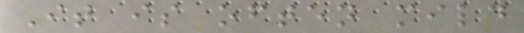It is often mild
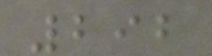292
